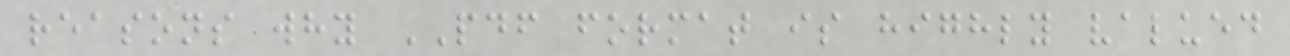reasons why PDF format is highly valued
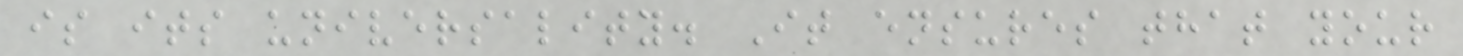is its universality. It ensures that your
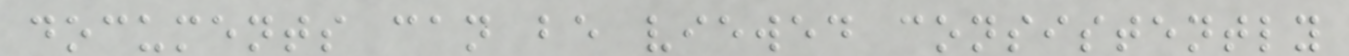documents can be viewed consistently
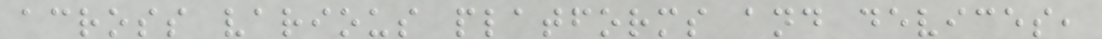across various platforms and devices,
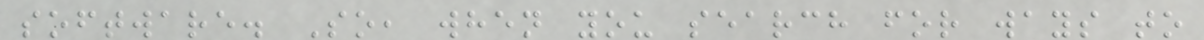software. So, when you search for ways to
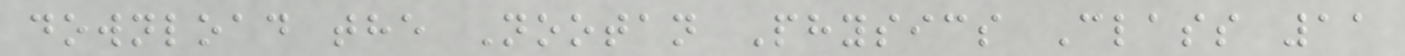download the Nootan Physics Class 11
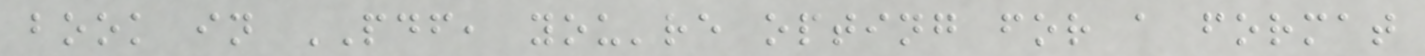book in PDF, you're opting for a format
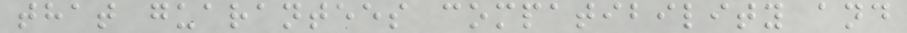that guarantees compatibility and
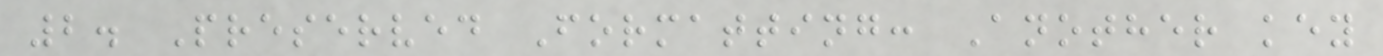2. Preserved Formatting: Another key
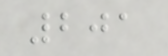201
